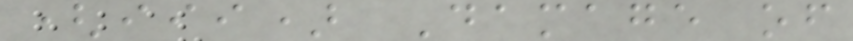(iii) Damage of
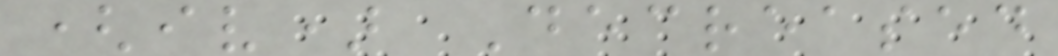(iv) Decreased
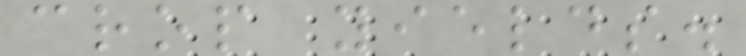crop yields.
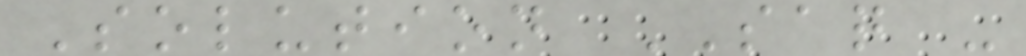Solution SAQ -
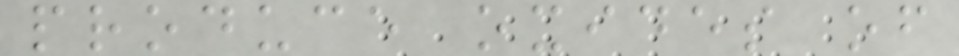produce oxides of
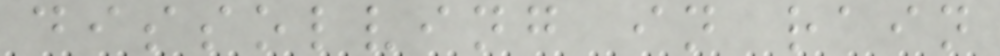dissolving in rain
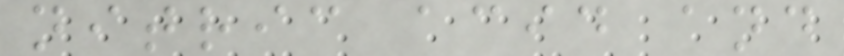nitric acid and
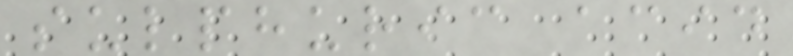sulphuric acid
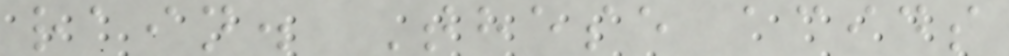rain. These acids
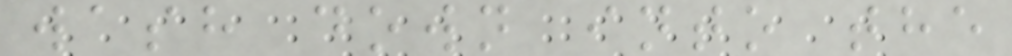wash down into the
